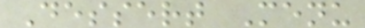Dessert Menu
